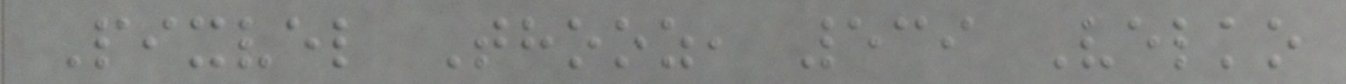Pixvel Thooz, 539 Velko
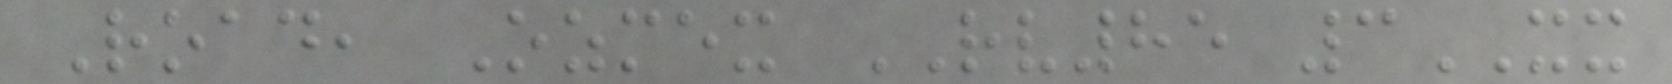Road, Ozmex RV85 3XX
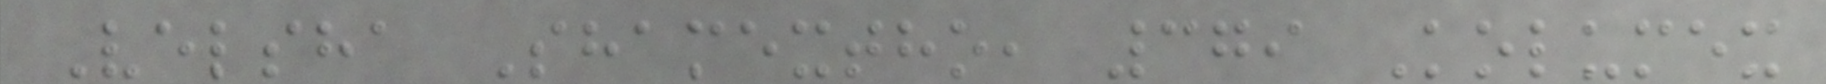Velsha Shamextho, 379 Kolumex
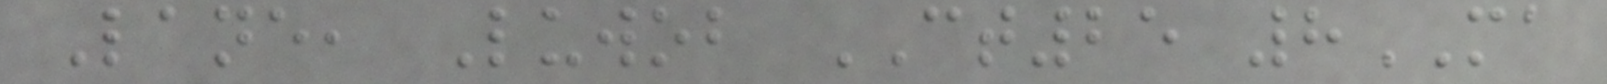Lane, Luwob CT25 8MA
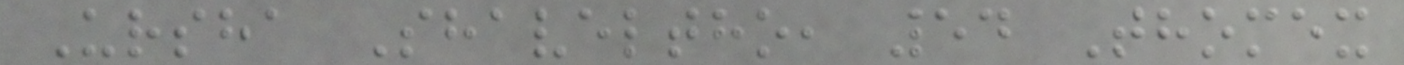Ursha Shaveltho, 54 Thomex
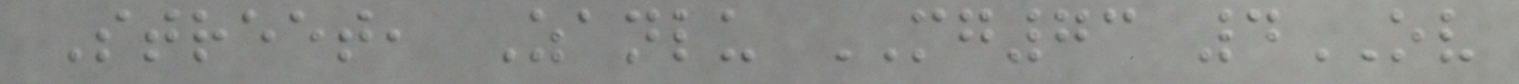Street, Zanlu MG73 4OV
